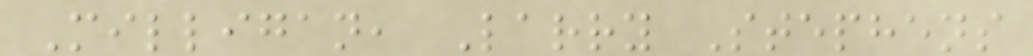Milligan, Larry Stephens
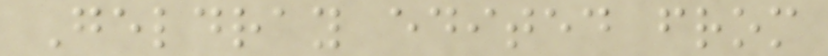Geldray edited from
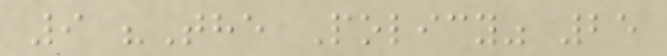9 "The Policy" 25
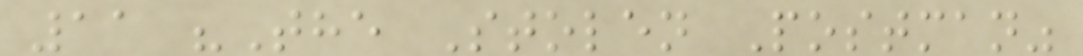11 "The Stolen Postman"
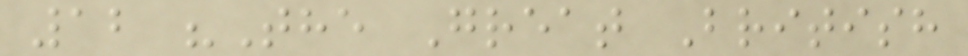12 "The Great British
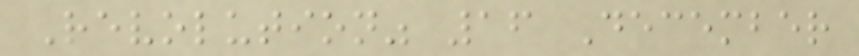Revolution" 16 December
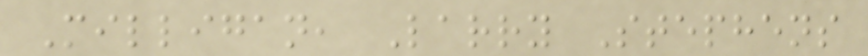Milligan, Larry Stephens
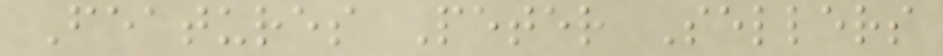Features Peter Sellers
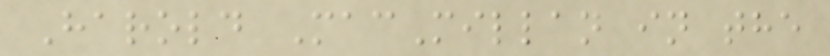Harold MacMillan in the
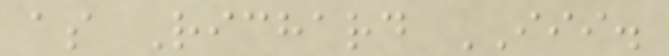as Richard III.
